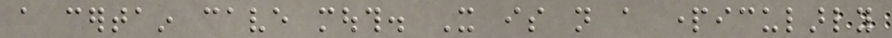a certain cave mouth. It is not a particularly
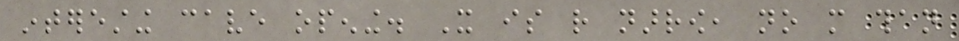interesting cave opening. It is rather narrow, no more than
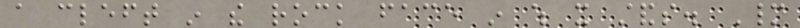a cleft in the rock face in which it stands. Many
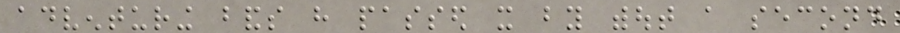adventuring bands have passed it by without a second
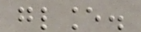glance.
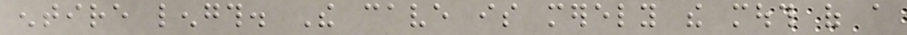entire length. The cave is merely the mouth of a
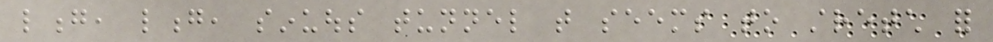long, long, sinuous tunnel that seems to stretch for
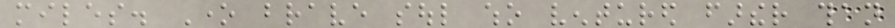miles. One brave soul who ventured farther than
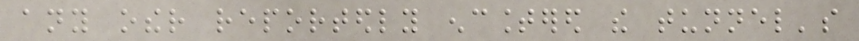any other reportedly encountered the tunnel's
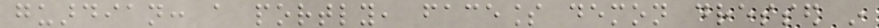guardian: a portly, faceless demon dressed in
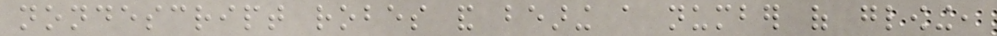nondescript robes and bearing a number of glowing,
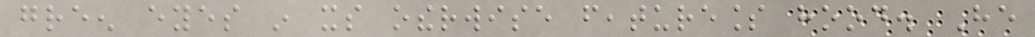green eyes in its otherwise featureless hood. He
